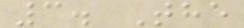3. The
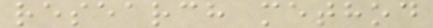research method
